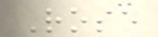Rose
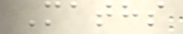Maths
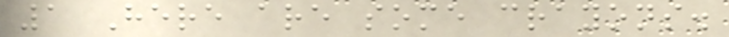1 Here are some crayons.
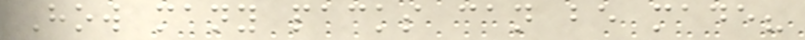How many packs can be made?
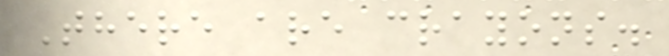There are crayons.
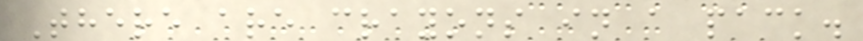There are crayons in a pack.
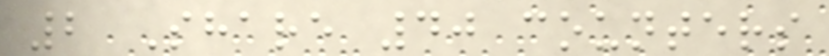2 Share 40 counters
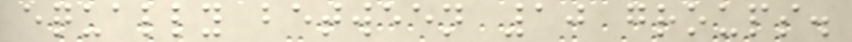equally between 10 groups.
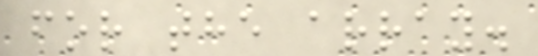for the array.
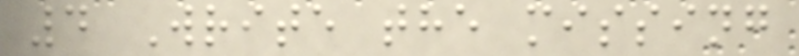4 Write the missing
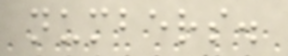numbers.
